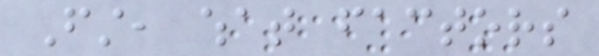First, what factors
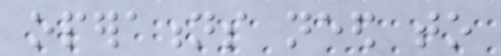operations need to
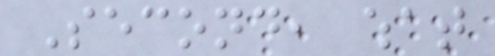Second, what
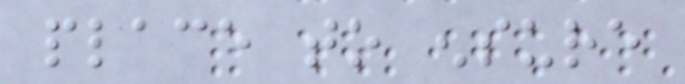place to ensure
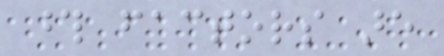those factors are
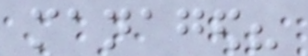managed?
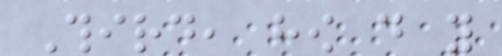Third, how do you
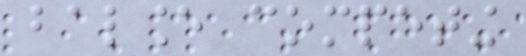balance competing
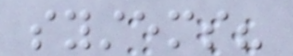systems?
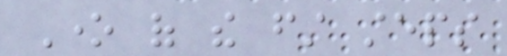One of the first steps
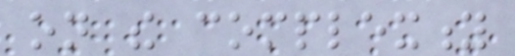on the complexity
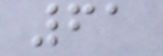61
